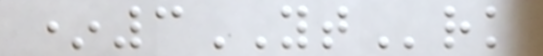*3YTrk
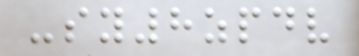-sy8zpdv
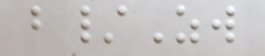b/Zw
